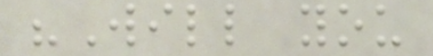"Will you
